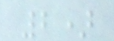2)
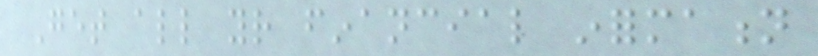Get all your financial information
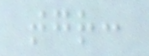together:
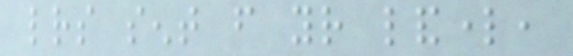letters sent from your landlord,
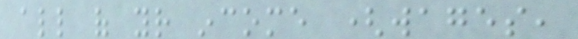all of your income (wages,
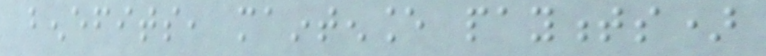benefits, maintenance payments)
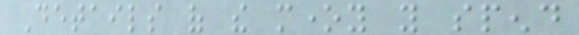Details of the money you spend
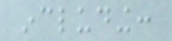including:
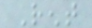Rent
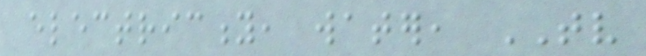electricity, water, TV
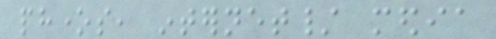phones, internet/ media
